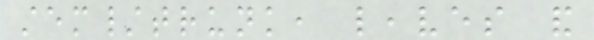stem/trunk, leaves and
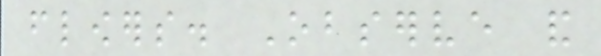flowers. Observe and
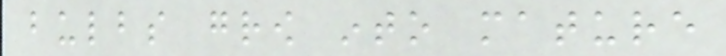bulbs grow into mature
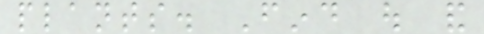plants. Find out and
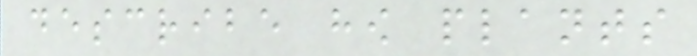describe how plants
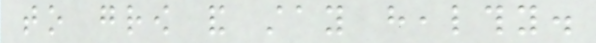to grow and stay healthy.
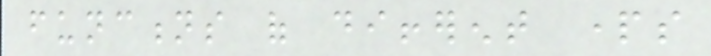functions of different parts
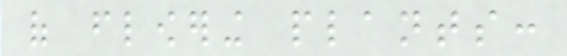of flowering plants:
